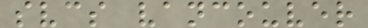svcs vancouver
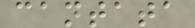cantata
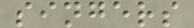singers
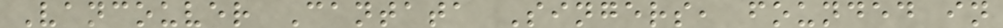Vancouver Cantata Singers, founded in
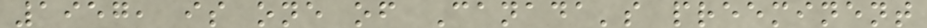1957, is one of Canada's preeminent
